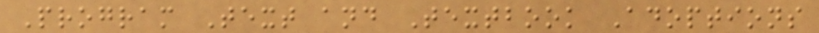Program Text and Textbook Adoptions
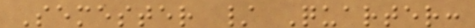Semester / Quarter:
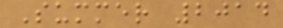Summer 2014
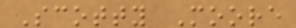Scotty Moore
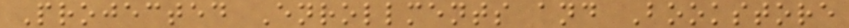Projected Enrollments and Bookstore
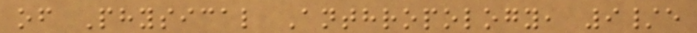of Physical Anthropology, 9/e
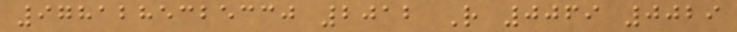9781285325330 2012 R 0069 0029
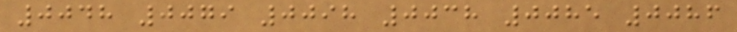0048 0079 0098 0038 0085 0086
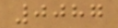0087
